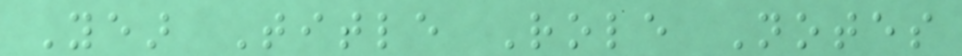Year Title Role Notes
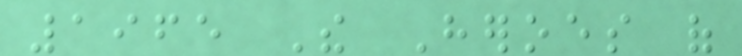1965 The Heroes of
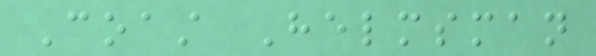Coast Helmsman
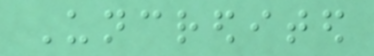Uncredited
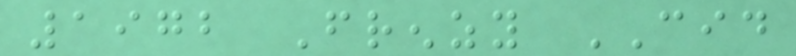1972 Frenzy CID
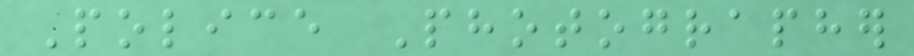Police Photographer
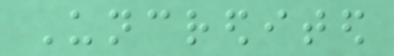Uncredited
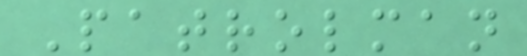Patrolman
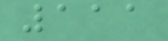111
